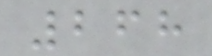268
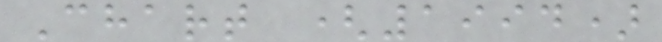Chart (1994)
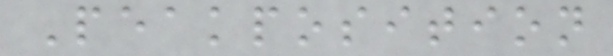Peakposition
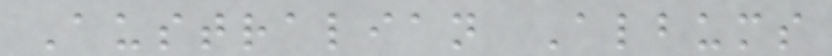Australian Albums
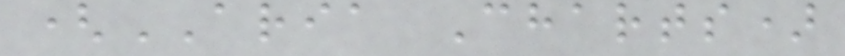(ARIA Charts)
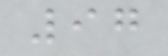97
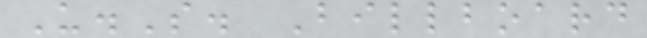U.S. Billboard
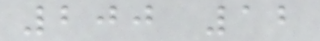200 12
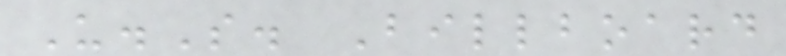U.S. Billboard
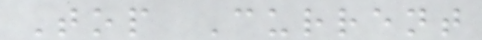Top Current
